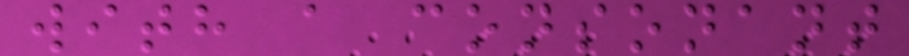with a consonant
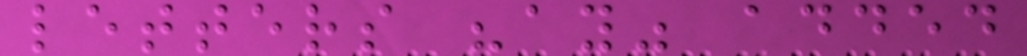letters "ay" added
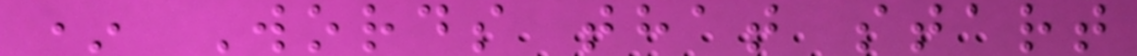* Words that start
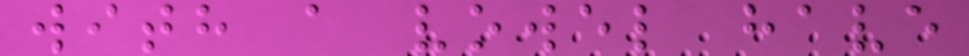with a vowel have
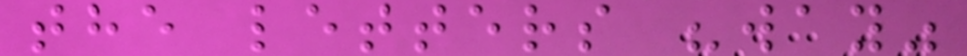the letters "way"
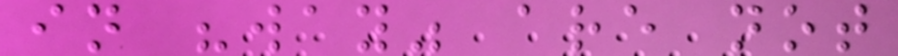in "way" are not
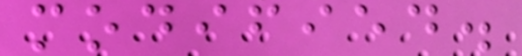modified.
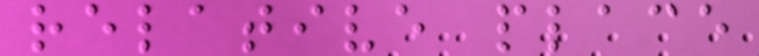relative place
